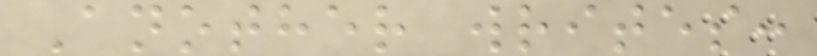Another writes:
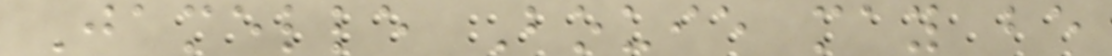Jamelle Bouie may be
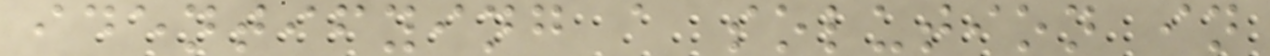identifying a solution in
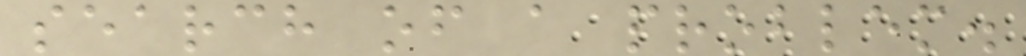search of a problem.
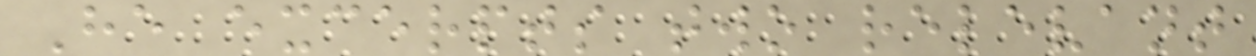He excerpts two relevant
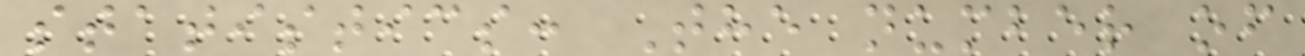statistics: The number of
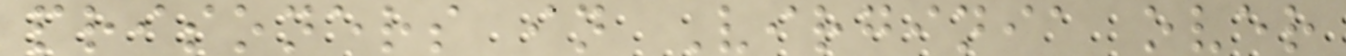prisoners in Virginia over
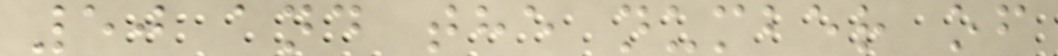50 and the number of
